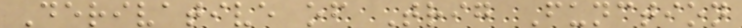Derivative of Trig Function
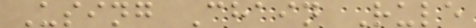Using Chain Rule
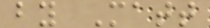by Matt
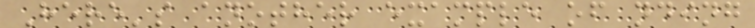Here's another example of nding
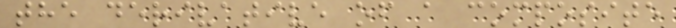the derivative of a composite
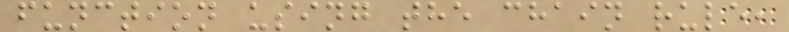function using the chain rule,
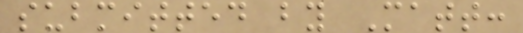submitted by Matt:
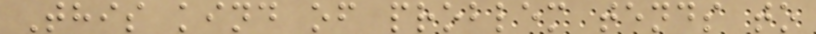This kind of problem tends to
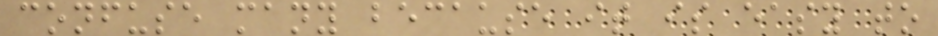confuse many because it is easy to
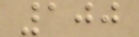100
